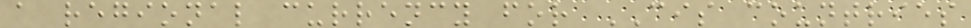a regional currency for CIS countries
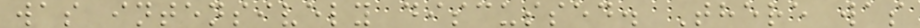was intensively discussed. There was
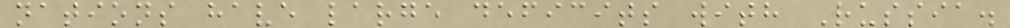nations have large deficits with Russia.
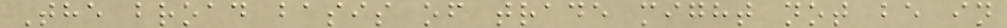The broad basis of trade might not be in
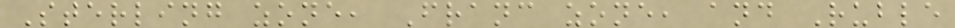Sterling zone, Franc zone, and Ruble
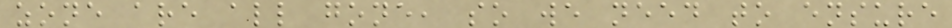zone are all gone, so we need to ensure
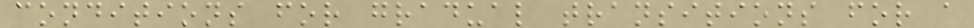conditions for gradual transitions for a
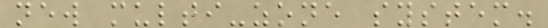new multi-zone system.
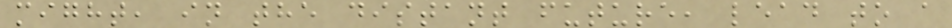might, in the distant future, lead to a
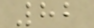82
